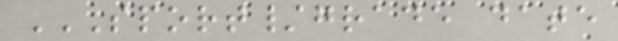SPORT/GRADE DATE
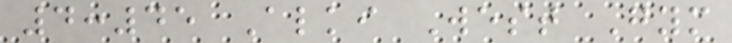4:45 Alki West Gym
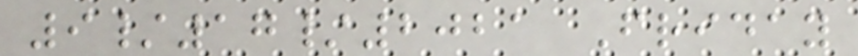9/17/2021 Friday
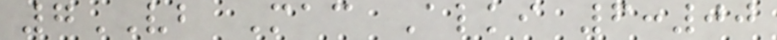7VB Mac Alki 6:00
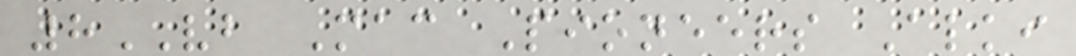8VB Mac Pioneers Alki
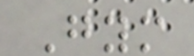Gym
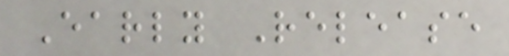Early Release
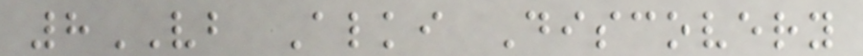8VB Alki Discovery
